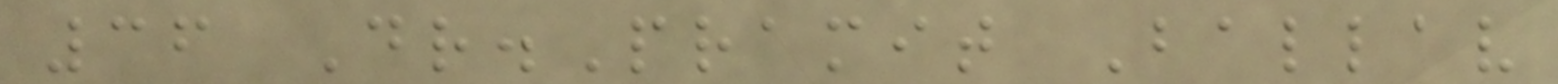36 Dr.Pramit Ballav
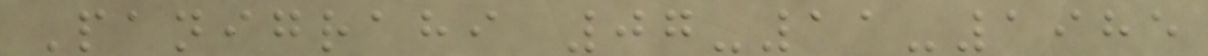Panigrahi 07-11-1985
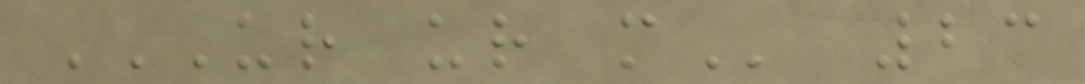UR UR M 23
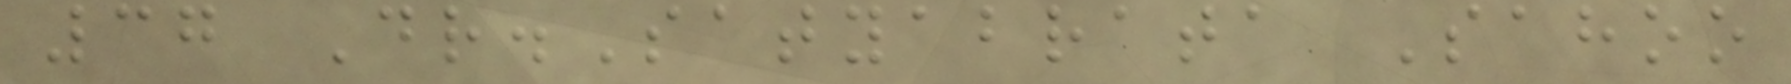37 Dr.Satyabrata Sahoo
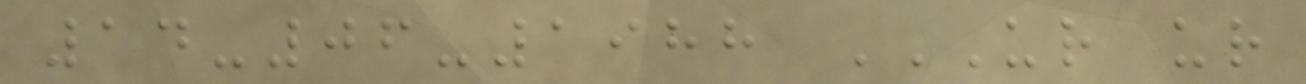14-06-1988 UR UR
